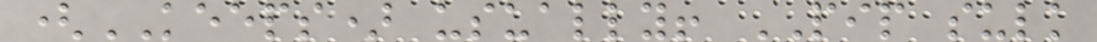(KEEPS) usually! PIP sulk
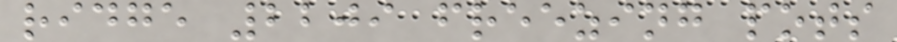ridge 2209 freezing pots
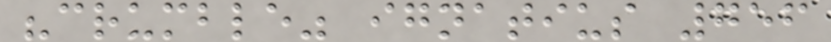"crumble" ignatius 756
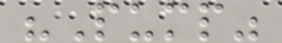"Pump"
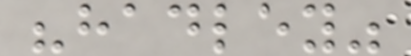"hadley"
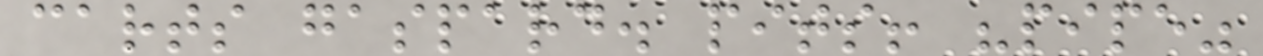carts gaspard. pits! "pipe"
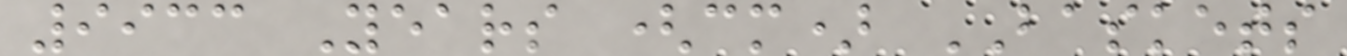9933 Years (cm) BASKETS
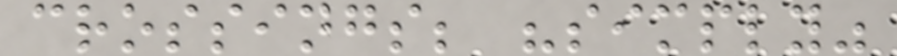crossings; "simply"
